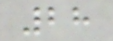28
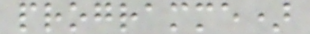programme)
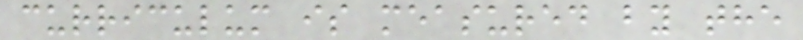curriculum is measured by the
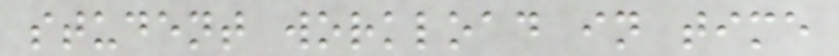student workload in time
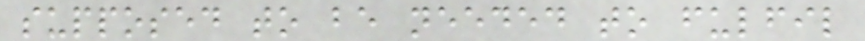supposed to be needed to fulfil
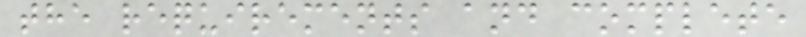the requirements and complete
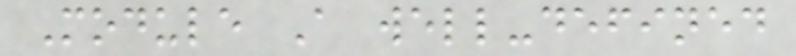Module A well-defined
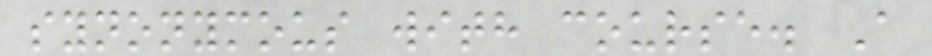synonymous with course. A
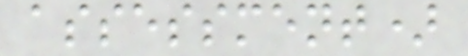assessment)
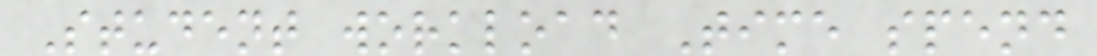Student workload Time spend
